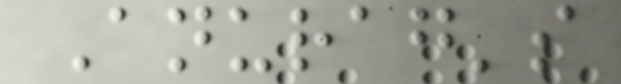Anurag's
